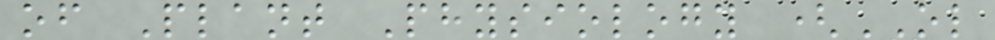of Plant Physiology (OL
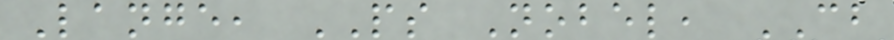Lange, PS Nobel, CB
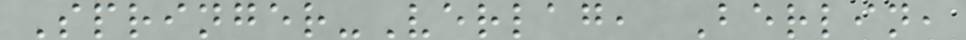Springer-Verlag, Berlin,
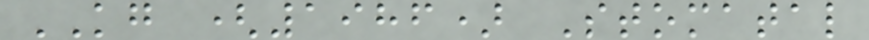KG (1986) Stomatal
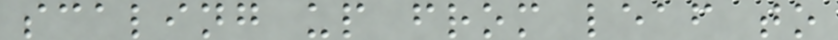scaling up from leaf to
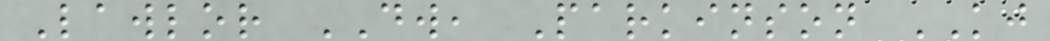Lawlor DW, Parkinson KJ
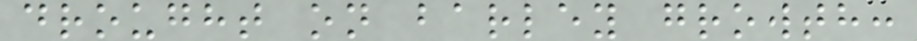drought on barley growth:
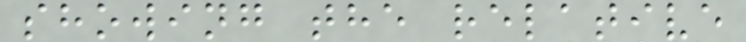showing the relative
